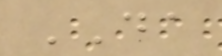DA
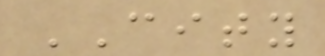CITY
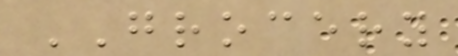GROCERY
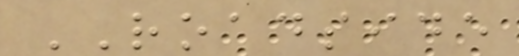ROADSIDE
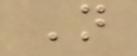N
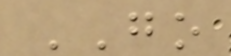GO
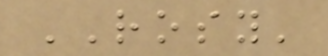ROSY'
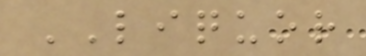LIQUOR
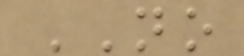NO
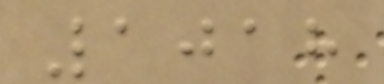1018
